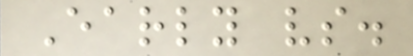Early vs.
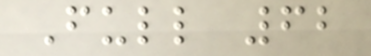Full 62
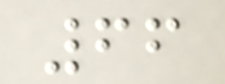66
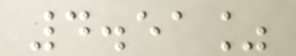4.51%
